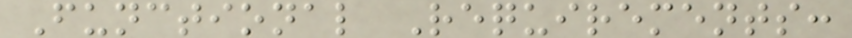Functional Requirements:
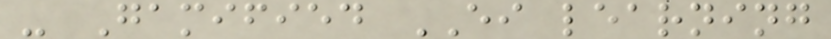- Gamified EI learning
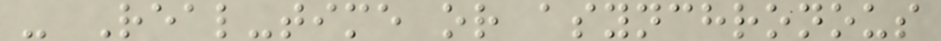- Real-time or asynchronous
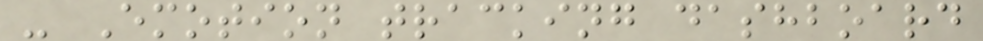- Emotion tracking dashboard
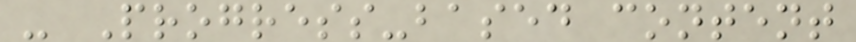- Progress-based content
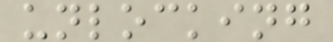unlocking
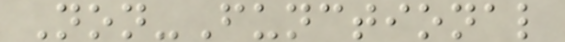Non-Functional
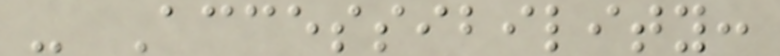- Accessibility:
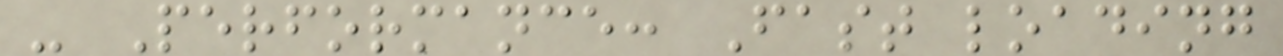- Performance: Fast loading
